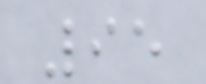95
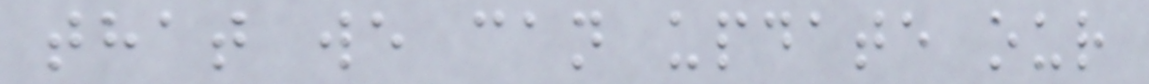that we can update our
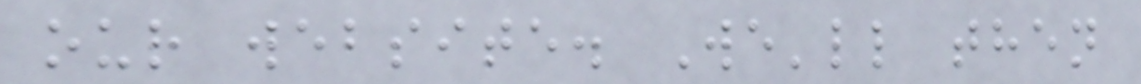our website. We'll then
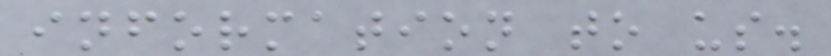information to us.
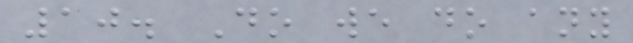10. Do we do any
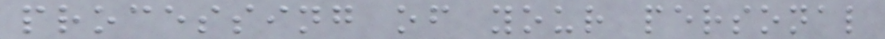processing of your personal
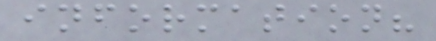information?
